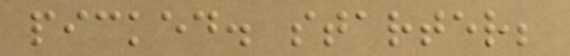picked. starter;
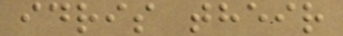idris their
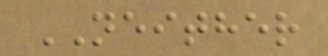NEITHER
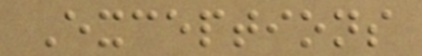Exceptions
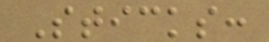Sticks:
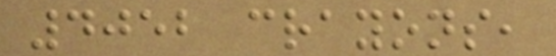4052 crayons,
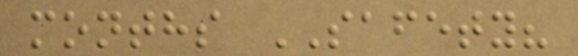months SAFETY?
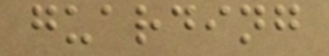guarding
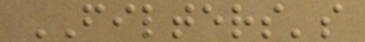FILTERS's
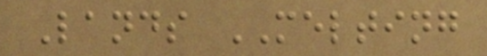Lands MELTING
